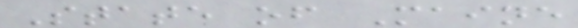State of Maine
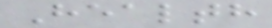Health
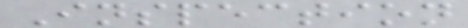Inspection
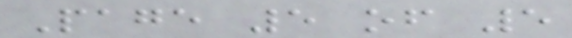Page 5 of 5
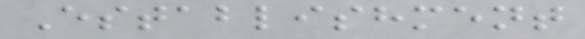Establishment
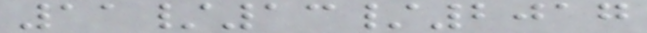11/13/2017
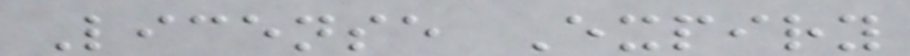License Expiry
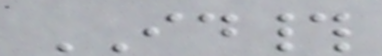ID#
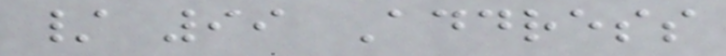/ 99 Address
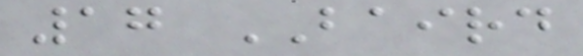17 BAIRD
